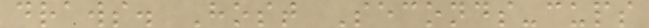draws. Host Seconds-cups
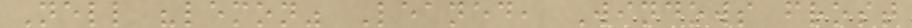Nell "lemon" Leaned, Windows frost
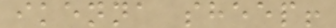ikenna sheep!
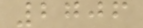2706
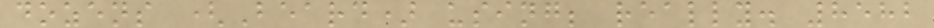dozens (Beard) using; really. 8582
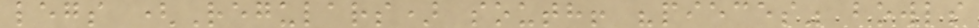legs (Regulars) south! "pieces" bowls
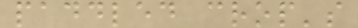paddled crop's
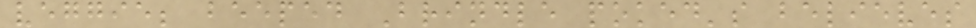veggie; beeped Brindle poked's believes
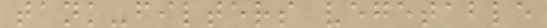tank-filters vegetable
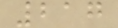217
